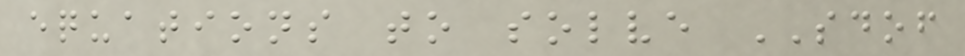equations to solve SDOF
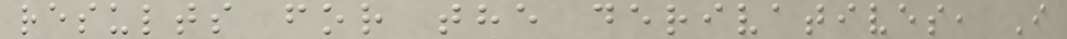results for the derivatives, I
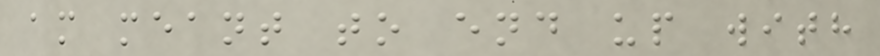am meant to end up with
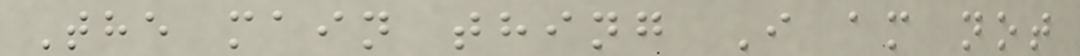The main thing I am not
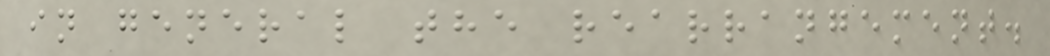in general the rearrangement.
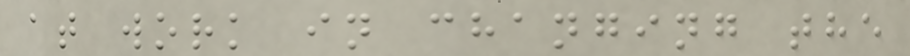at work in changing the
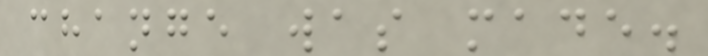change was made.
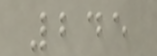245
